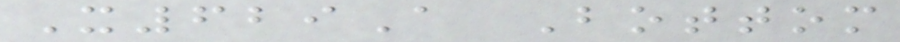X629A Bottom
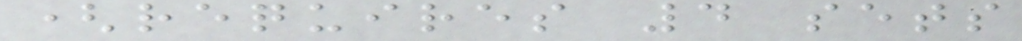(requires 4 sets
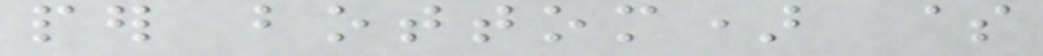per bottom) $
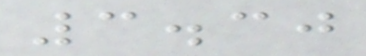3.30
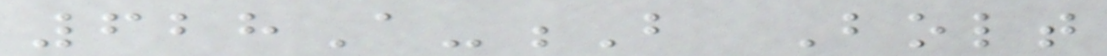628A-B Bolt
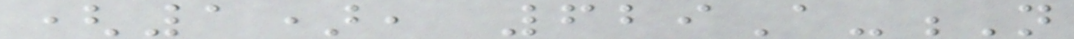(1), 629A-N
